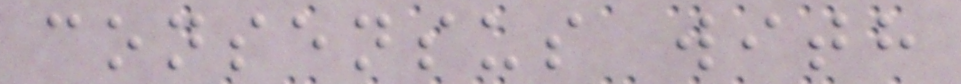consensus with
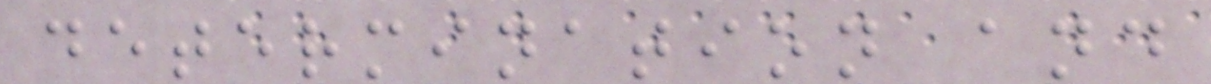determination and
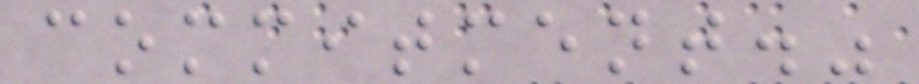commitment."
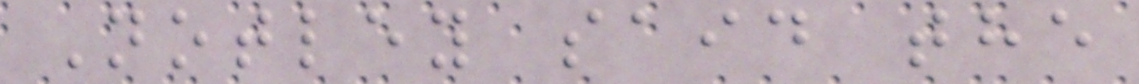Notley said the
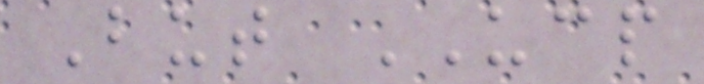But UCP
